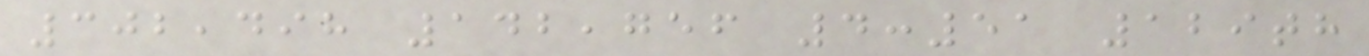302,498 142,756 4:51 129th
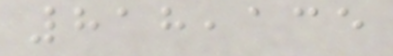818,135
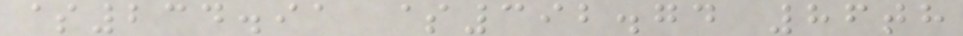$234.91 $392.74 86th
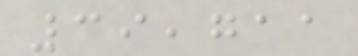39,711
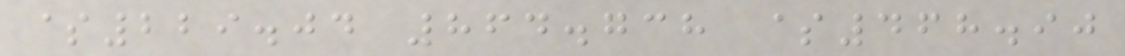$229.04 864.738 $468.90
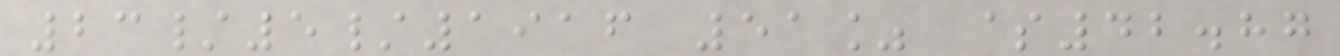23/5/1916 51% $42.87
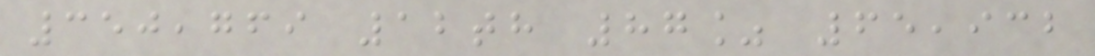350,769 12th 87% 65,932
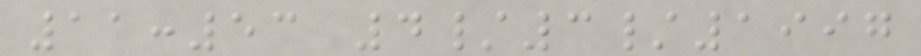11:53 4/3/1997
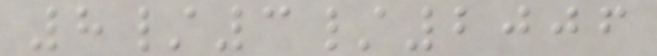8/3/2006
